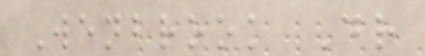Wenbrook Dr
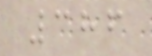386
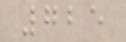725
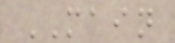MAIN
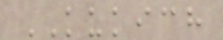KUKICH
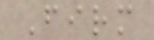Firm
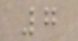7
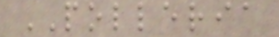POLLERIA
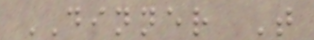DINNER T
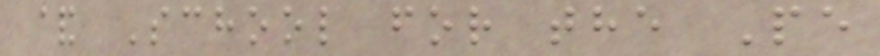& School for the Pe
